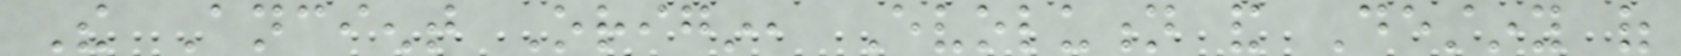The Ancient Origin, Evolution and Destiny of
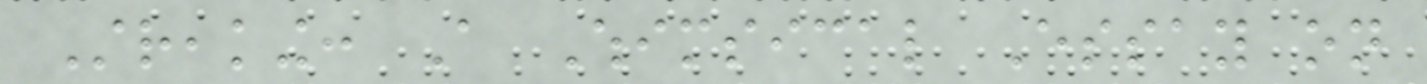Streaking: A Whimsical Essay on
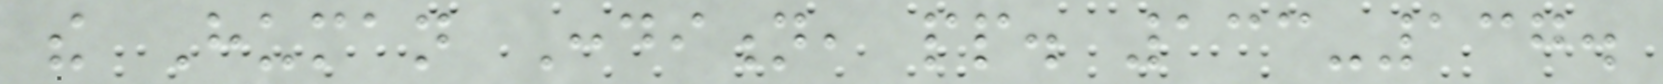the Human Condition, pp. 133-137.
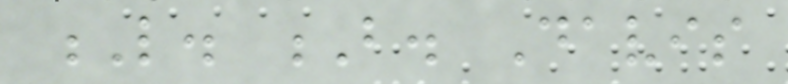L. B. Davis
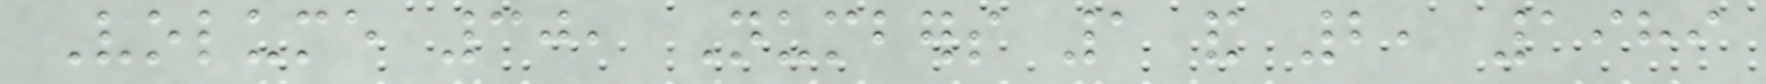Volume 30, Numbers 1 and 2, 1989
